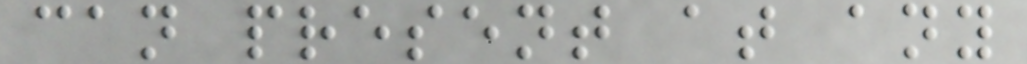can present at any
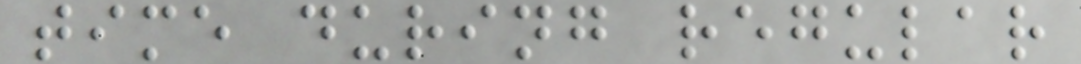time during regular
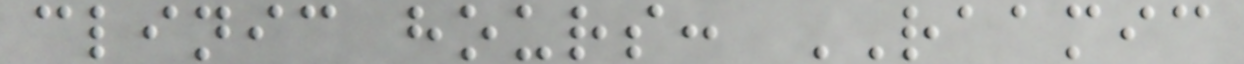clinic hours: RAAMIC
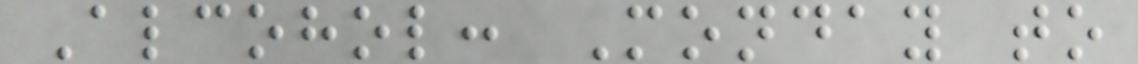Alcohol: Monday to
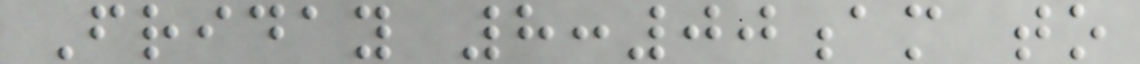Friday 8:00am to
